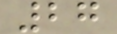27
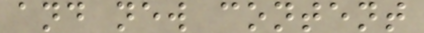and new content
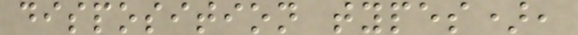disposition types),
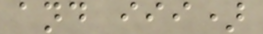and iii)
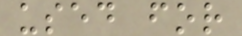used for
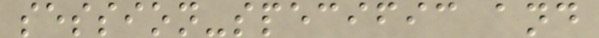session-specific and
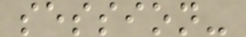session-
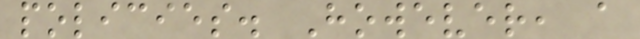policies. However, a
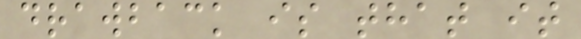drawback is that it
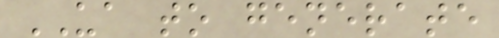UA to generate
